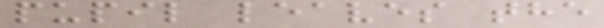pupil leaves the
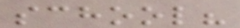school?
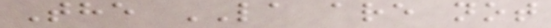The LA are not
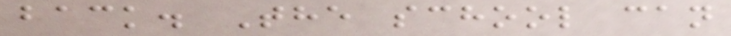back. The school can
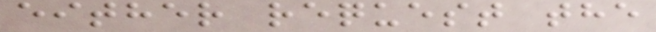either request the
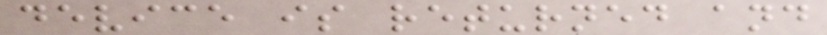device is returned and
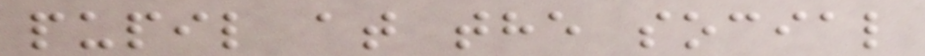pupil at the social
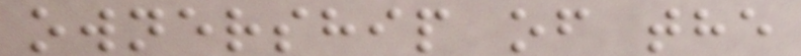ownership of the
